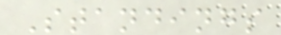Standings
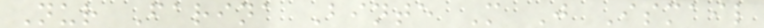Nur Farina Binte M J Ismail
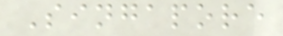Singapore
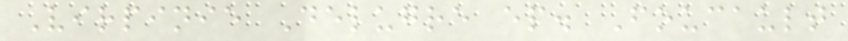Virpinie Delugre ep. Foucault
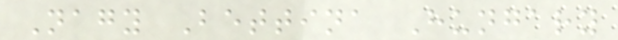Nagy Bettina Hungary
